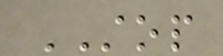STOP
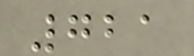721
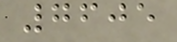7605
